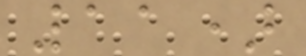11)
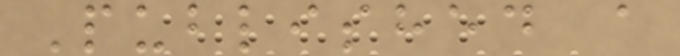Published a
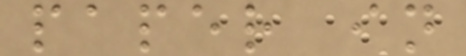paper in
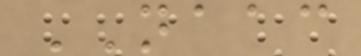NAAC
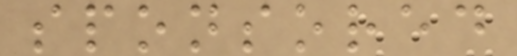sponsored
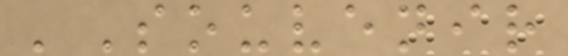'Souvenir
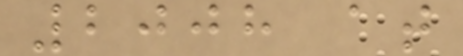2008 at
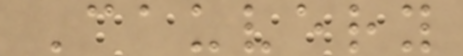Cauvery
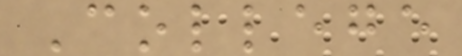College
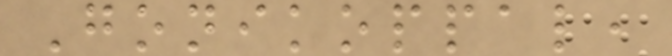Gonikoppal,
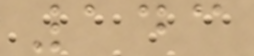143
